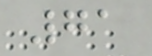71
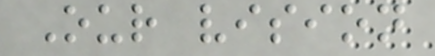Our vision
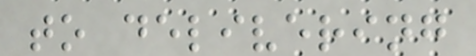to delivering
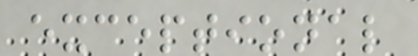exceptional
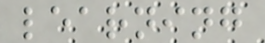learning
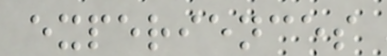experiences
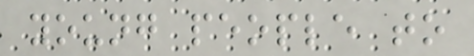young people to
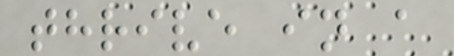thrive in a
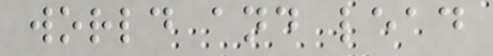world and lead
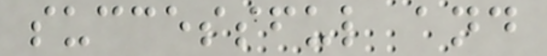successful and
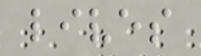lives
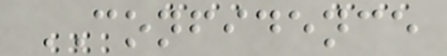CONFIDENCE
